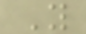You
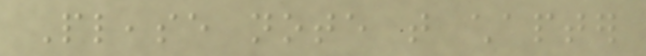Please note that chapter
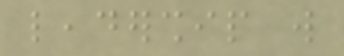leadership will
